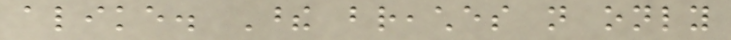alike. These breaches not only
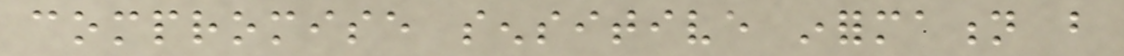compromise sensitive information but
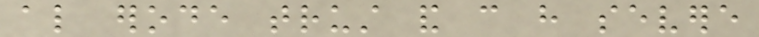also erode trust and can have severe
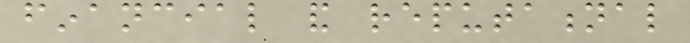financial and reputational
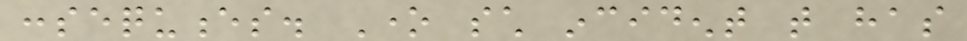consequences. One such incident that has
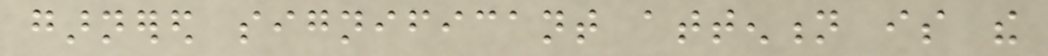garnered significant attention is the
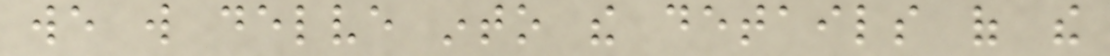we will delve into the details of the
